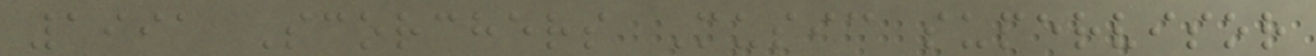1991 Scorchers Music supervisor
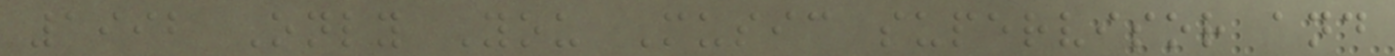1992 Only You Music supervisor and
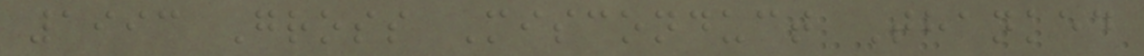1993 Gross Misconduct Thanked
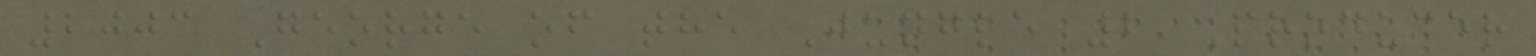2003 George of the Jungle 2 Producer
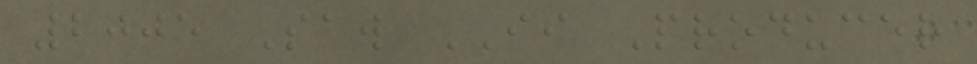2005 Saw II Producer
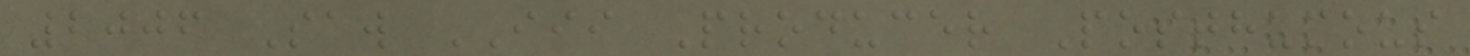2006 Saw III Producer Posthumous
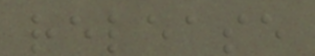release
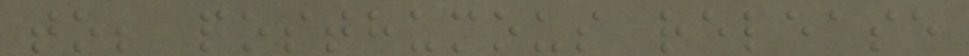to; posthumous release
